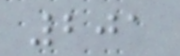201
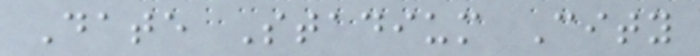Date Stadium City
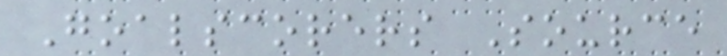Goalscorers Source
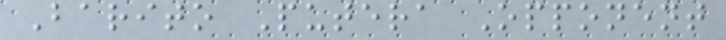Barito Putera Opponent
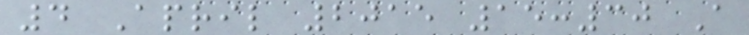4 April 2015 15:30 A
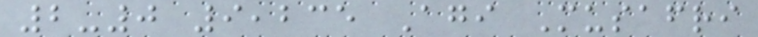2-0 9,235 Agi Musafri
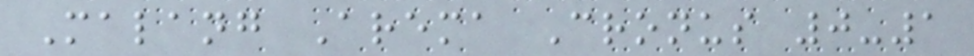Malang Arema Cronus 0-1
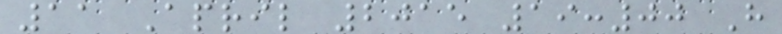11 April 2015 19:00 H
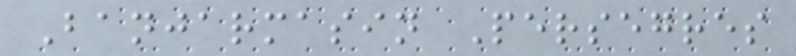Banjarmasin Persegres
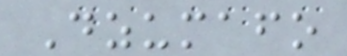Dzumafo
